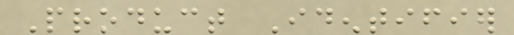Product Identifier
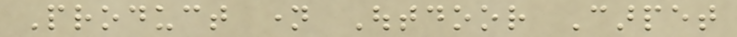Product name Outdoor Carpet
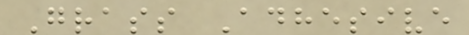Grass Adhesive
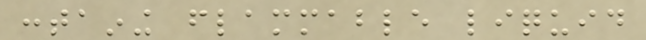containing flammable liquid
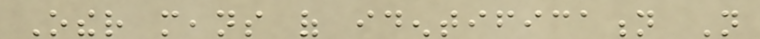Other means of identification Not
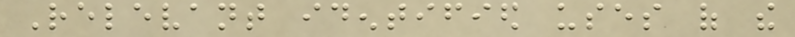Relevant identified uses of the
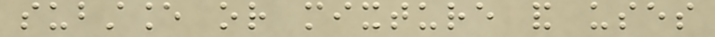substance or mixture and uses
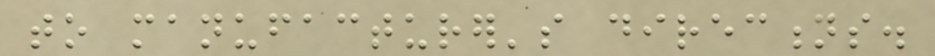to manufacturer's directions.
